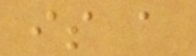is a
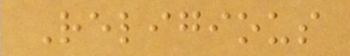Religious
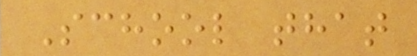School that
